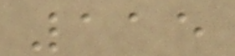115
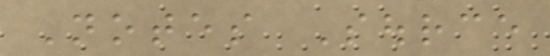Notes Source
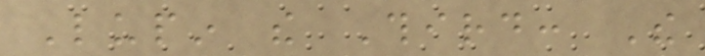Lupin the Third: The
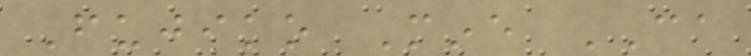Fujiko Mine CA
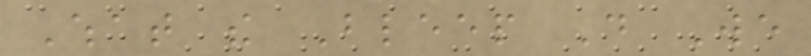What the Bleep Do We
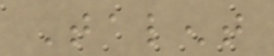Talent
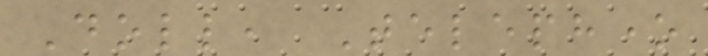Doll, Telephone
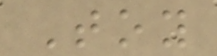Toy
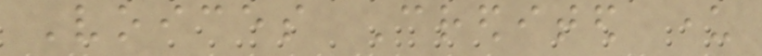Voices Credited under
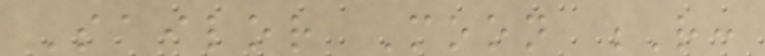Sailor Moon R:
